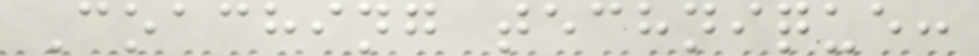Coaching technique:
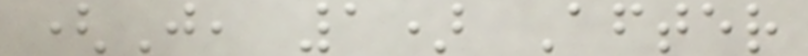(J, 1) After
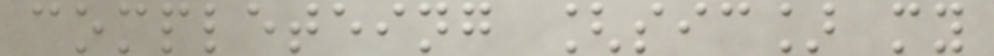completeing [sic] my
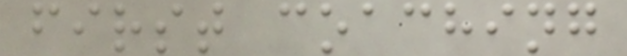first coaching
